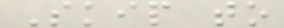Skip to
